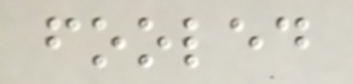fooled
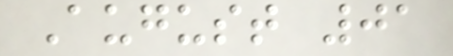August 01
